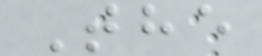The
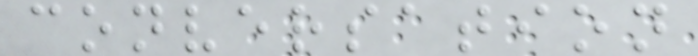conversation
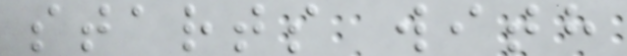starts with
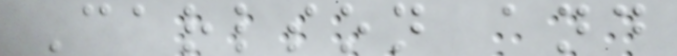Carlson and
